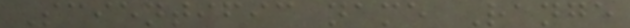Scientific name Range
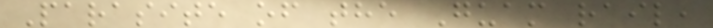Parasite of the Guam rail,
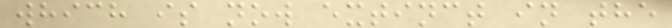which is now extinct in the
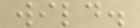wild.
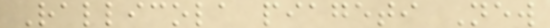Rallicola piageti New
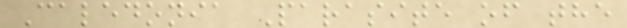Caledonia Parasite of the
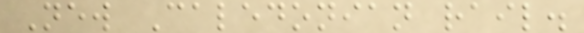New Caledonian rail.
